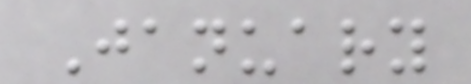January
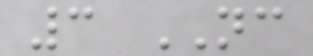3 NC
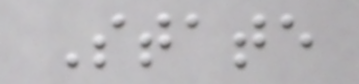State
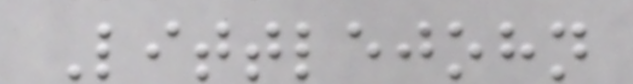Littlejohn
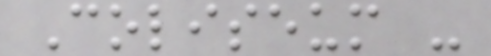Coliseum -
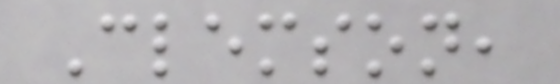Clemson,
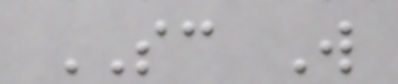SC W
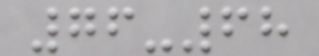76-68
